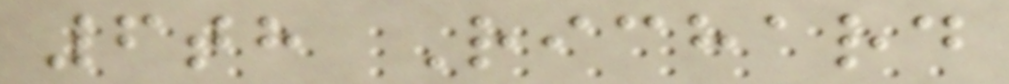6th Richard
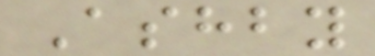Ashby
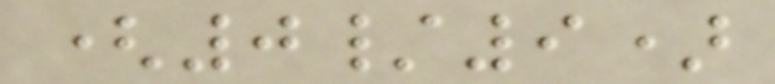(0/9)
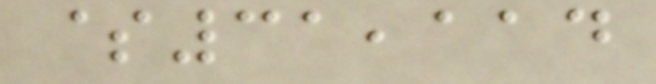$31,114
